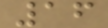16
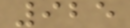925
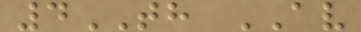4TH AV
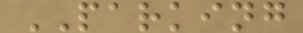PARKING
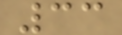33
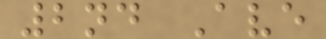2nd Ave
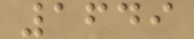1649
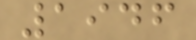1946
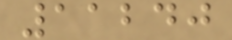11240
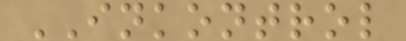INKONTROL
